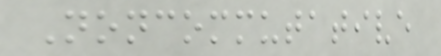Noncommutative
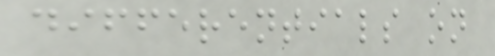differentials on
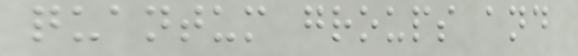quantum groups and
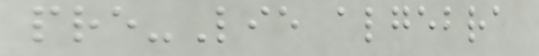pre-Lie algebra
